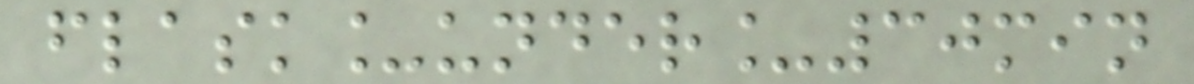flask_under_30min
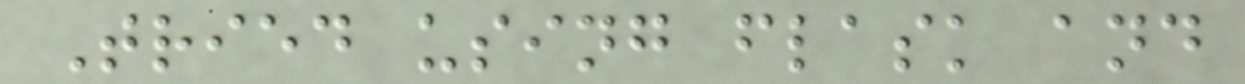Tried using flask and
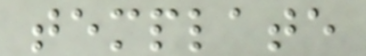template
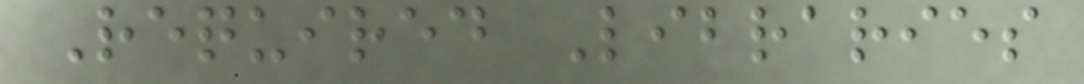Required Libraries
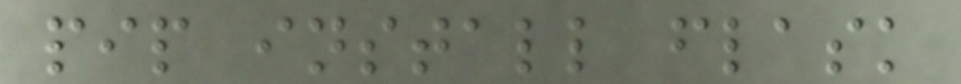pip install flask
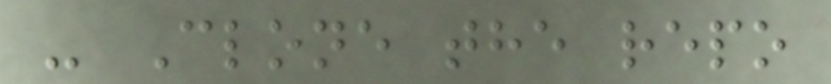- Clone the repo
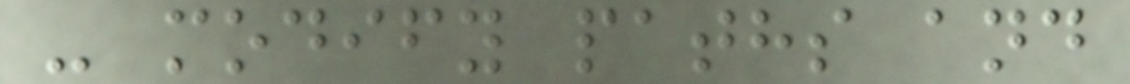- modify paths and
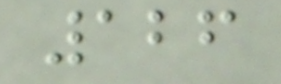126
